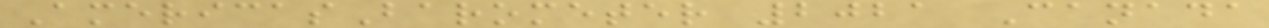AmericasBarometer 2021 Canada
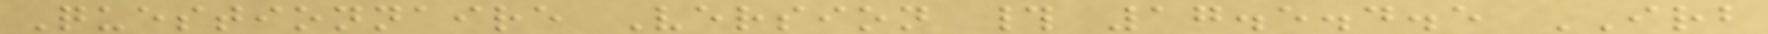Questionnaire Version # 17.5.4.5 IRB
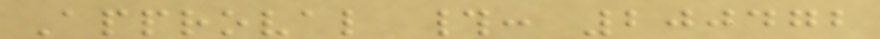Approval #: 200472
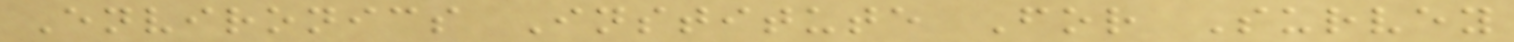Environics Institute For Survey
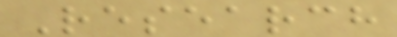Research
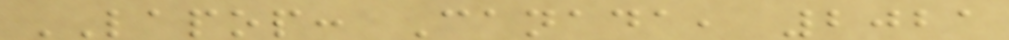LAPOP: Canada, 2021
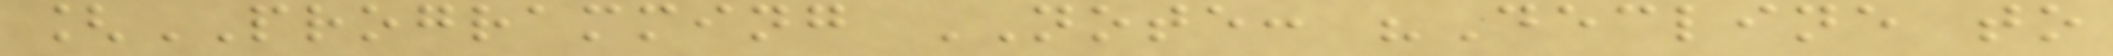[PROGRAMMING NOTE: "Decline to
